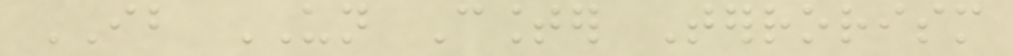IB UN Counter Terrorism
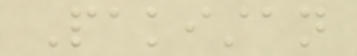Pakistan
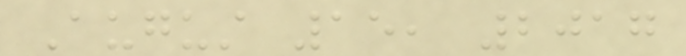August 15, 2017
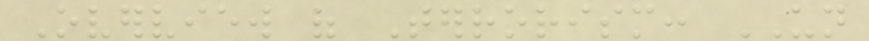Overview of Terrorism: UN
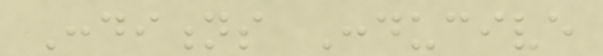Conditions Conducive
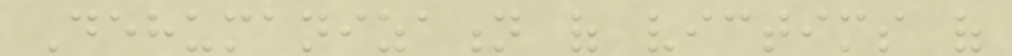Dehumanization of victims of
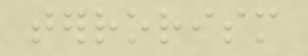terrorism
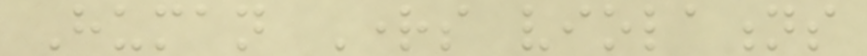Human Rights violations
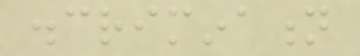discrimination
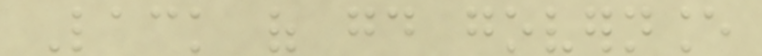Lack of good governance
